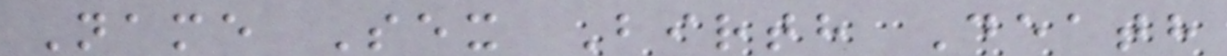Name Sex Birth Death
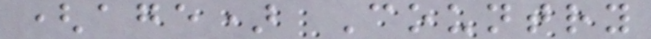(age) Country
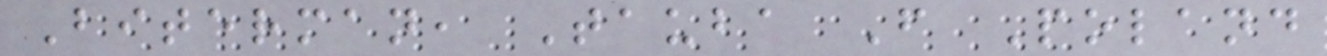Biterman, Tauba F Poland
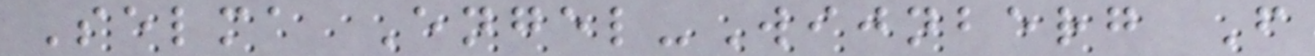Selma Engel-Wijnberg F
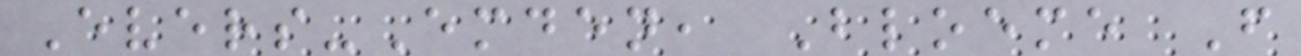Evers-Emden, Bloeme F
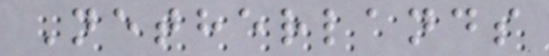Netherlands
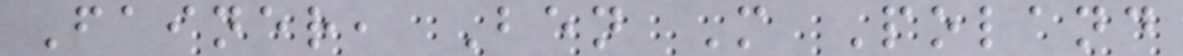Fainer, Ben M Poland
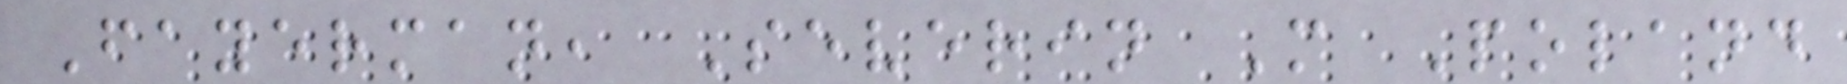Fayerman, Severin M Poland
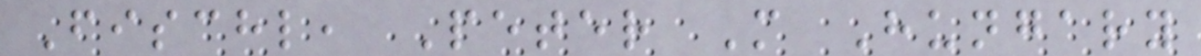Fischl, Peter M Hungary
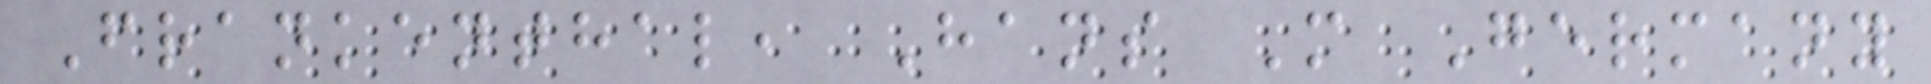Frankenthal, Hans M Germany
